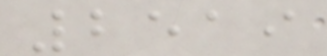2519
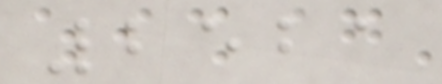2521
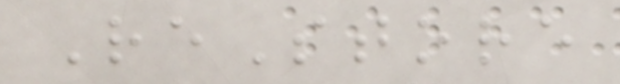ReStore
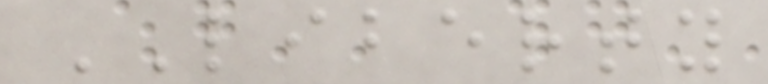LIBERTY
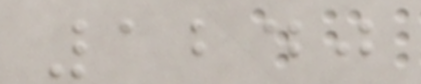1240
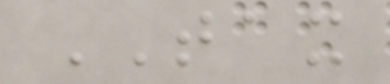TAX
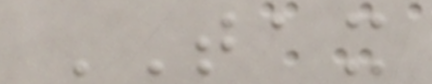TAX
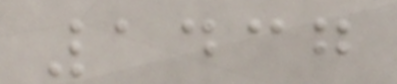1437
